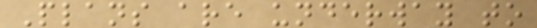Plans are underway to
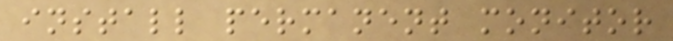install permanent monitor
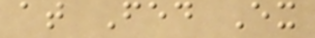at Fed Ex
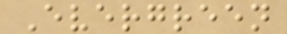Evergreen
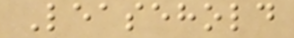Leasehold
